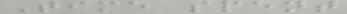Time spent
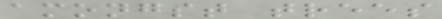amongst trees
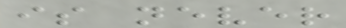is never
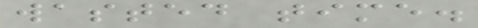wasted time.
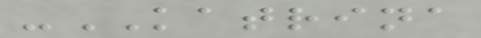-KATRINA
